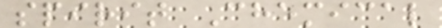spirit Chemical
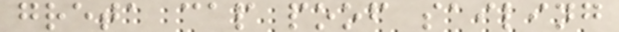greta cap poof sailing
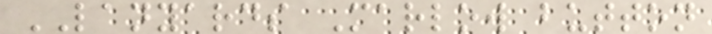LANYARDS Marlow button
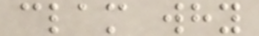clam why
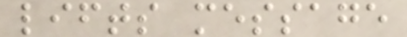lifts message
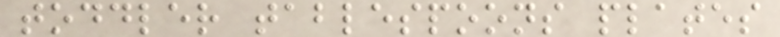toddler tablespoons plates
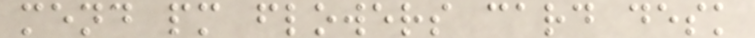mend pm flowers card desk
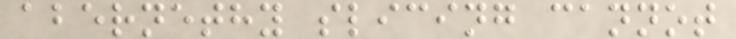abernethy slicing cannot
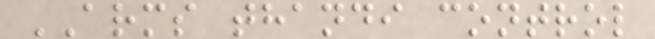ARMS thandi control
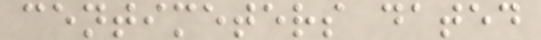centimeters dated
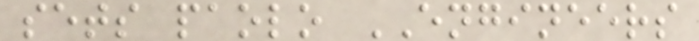sets paolo ENGINEERS
